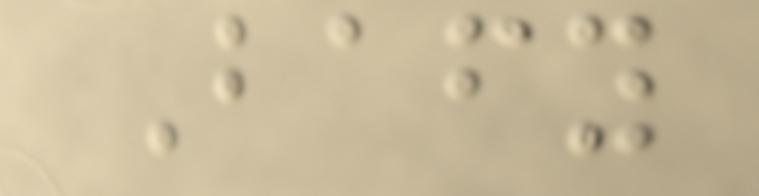Bafy
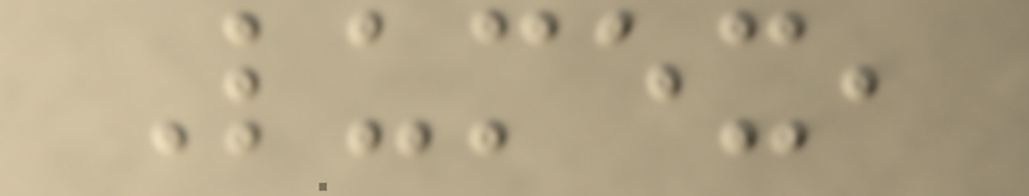Lumex,
